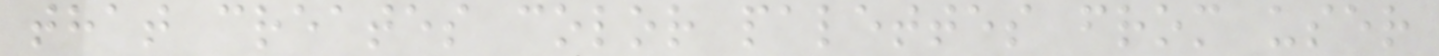that creates color palettes from user
